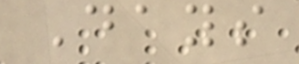Days
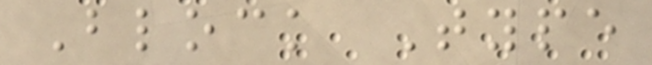Block Type
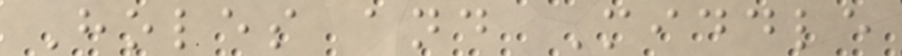Holes and Middle
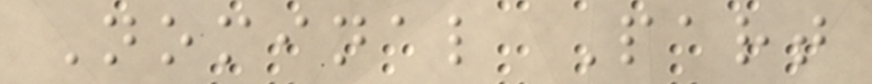Nominal Part
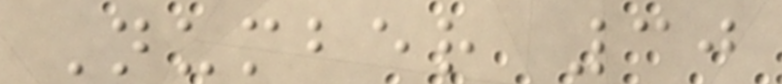Number 30
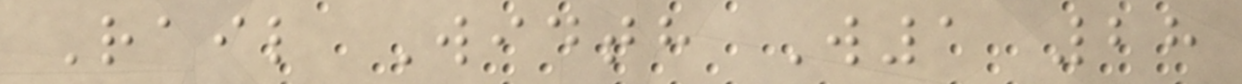Rail Width W1 28
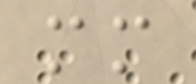mm
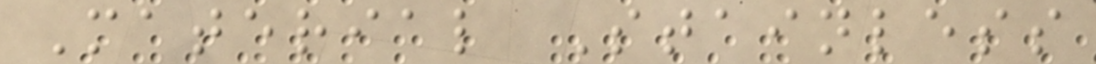Material Stainless
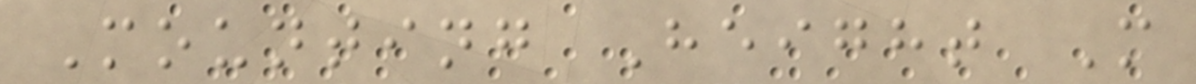Mounting Height M
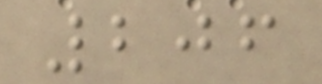206
